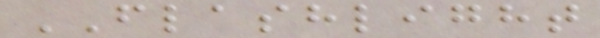FLASHLIGHT
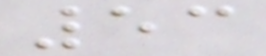53
